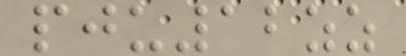pju12zz
